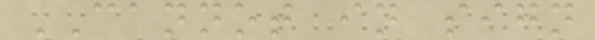CANNOT in sign
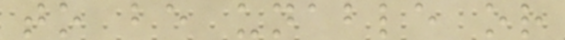to be unable or
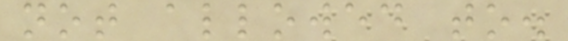not allowed to.
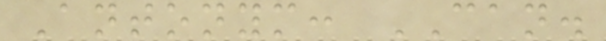Antonym: CAN.
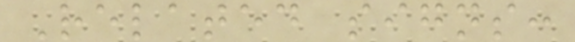Related signs:
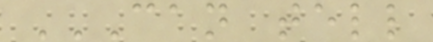CAN TELL
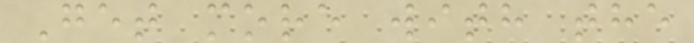Get more with the
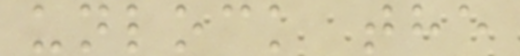unlock the
